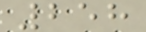258
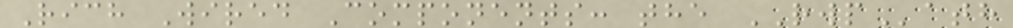Rich Wired Components: the RWPath
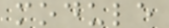module
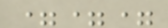===
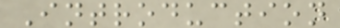Introduction
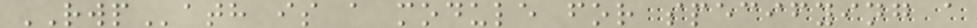RWPath is a module for specifying a
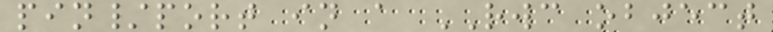pin/port in a RWC object
